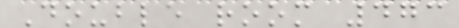Double room 473
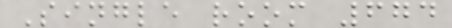Single room 674
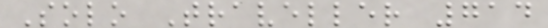Solo Traveller 714
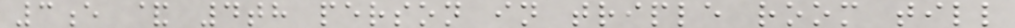3e & 4th person in triple room till
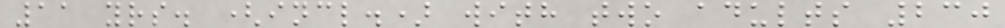11 yrs. (incl.) with two adults 230
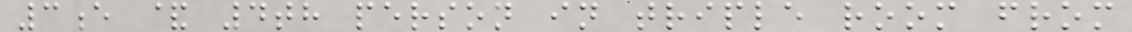3e & 4th person in triple room from
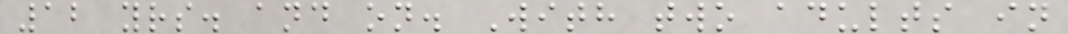12 yrs. and on. With two adults in
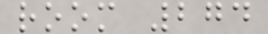room 274
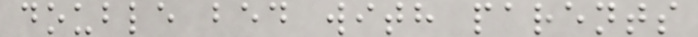double bed with parents
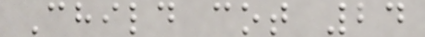Child cot 24
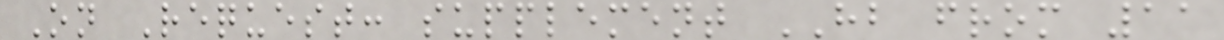On Request: supplement HB from 11
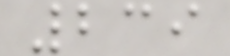239
